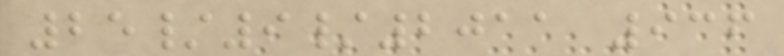25/9/2011 936
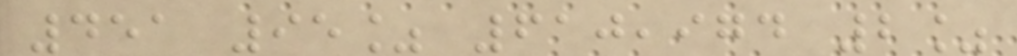451 95% 610,974 2%
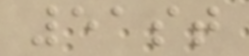51st
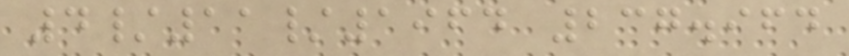4/11/1964 237.964
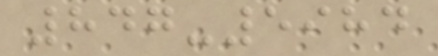847-5984
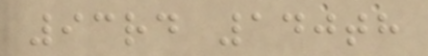93rd 140th
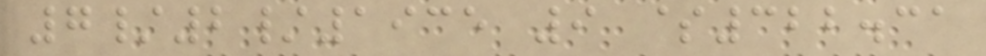7/2/1935 9 $322.31
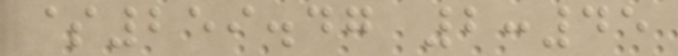$259.47 2:45
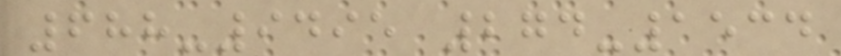688-9495 274-1534
